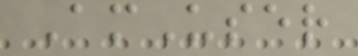AmUser
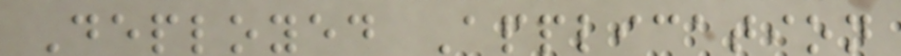Deployed Application
